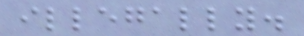illegally.
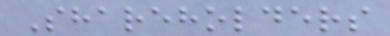Shareholders
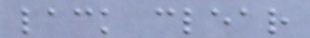lack clear
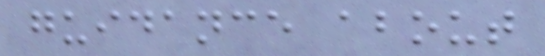guidance about
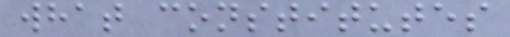what constitutes
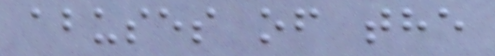abuses of the
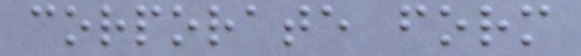corporate form
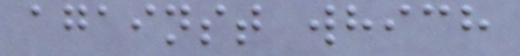against which
